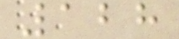128
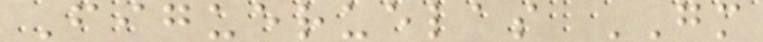Figueruelas GM
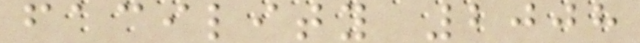facility 2008
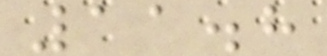11.8
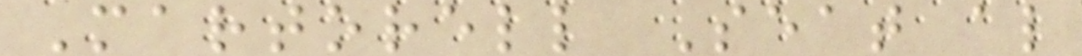Martorell Seat al
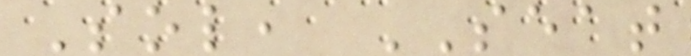Sol, SEAT
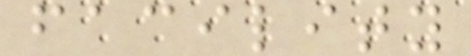facility
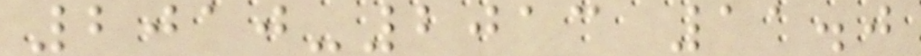2010-2013 11.0
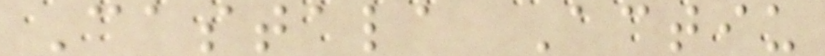Castala Actiu
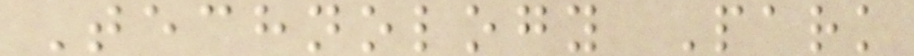Technology Park
